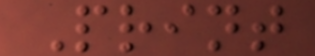Print
